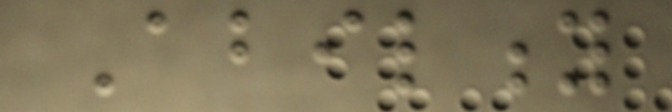Ability
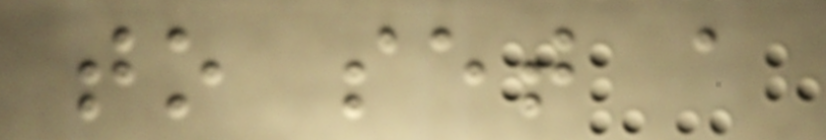to set a
